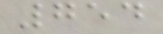754
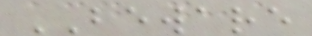BEWARE
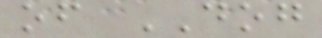of DOG
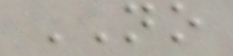NO
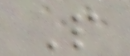P
